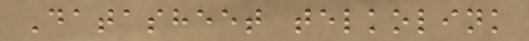Datasheet telkolink
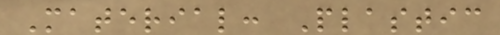Material: Plastic
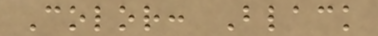Color: Black
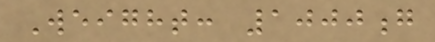Weight: 1000g
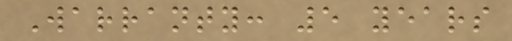Warranty: 5 years
